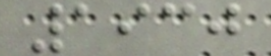1930
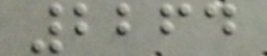2264
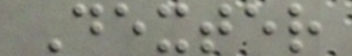Dexter
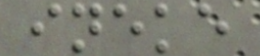ineke
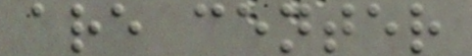are center
